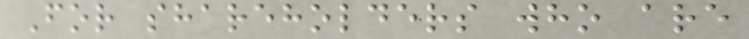For shareholders who are
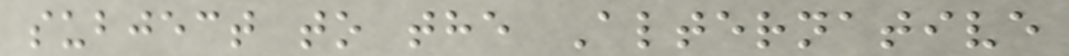subject to the Alternative
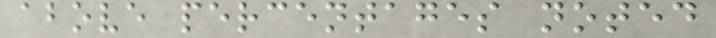above percentages noted
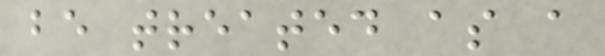be treated as a
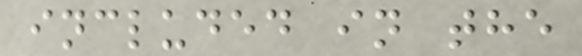included in the
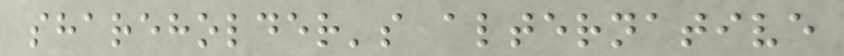shareholder's alternative
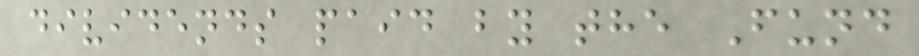dividends paid by the Fund
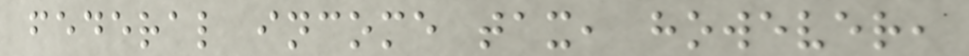federal income tax, however,
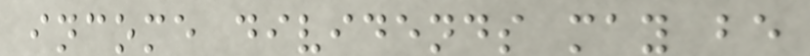income dividends may be
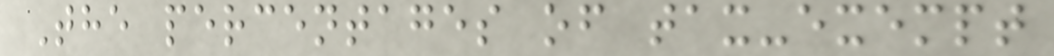The percentages of tax-exempt
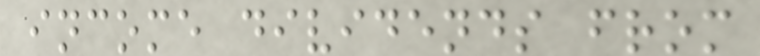income dividends from
